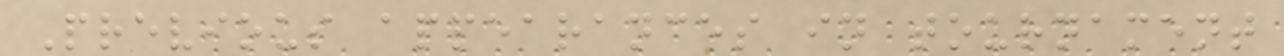Previous appearances in tournament
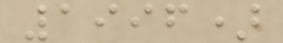1996)
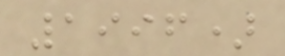1996)
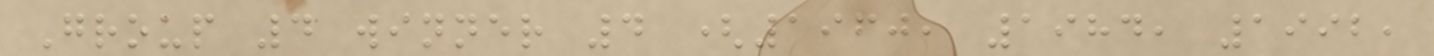Group 4 winner 4 (1960, 1984, 1992,
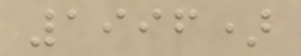1996)
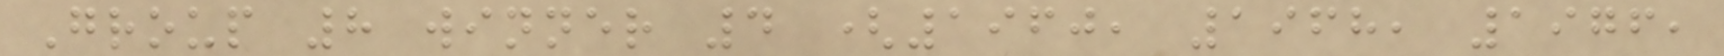Group 8 winner 4 (1960, 1968, 1976,
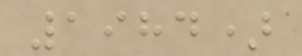1984)
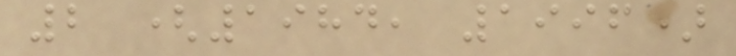2 (1984, 1996)
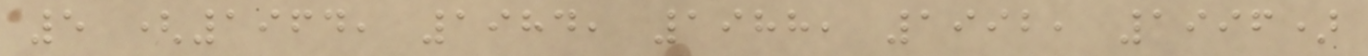5 (1964, 1984, 1988, 1992, 1996)
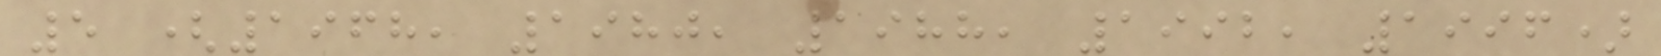5 (1968, 1980, 1988, 1992, 1996)
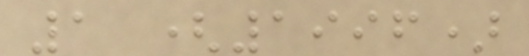1 (1996)
